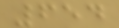654
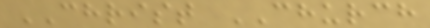CHRIST CHURCH
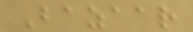Bazaar
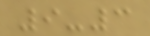9-3
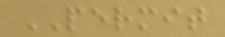PERMIT
